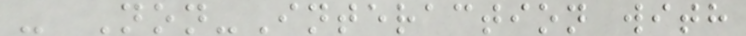- Non-Interaction with
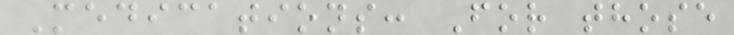Medications: For those
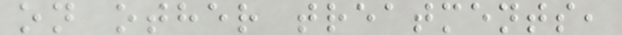on other treatments,
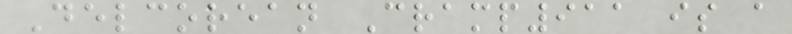Delcorean Cramp911 is a
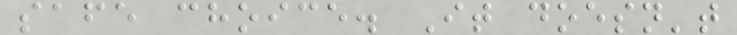safe choice. It doesn't
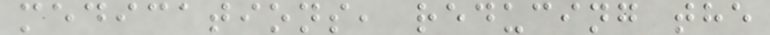medications, reducing the
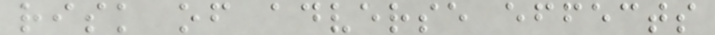risk of adverse effects
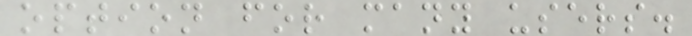option for many users.
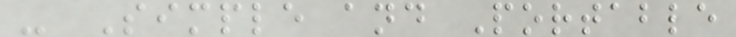- Simple and Portable
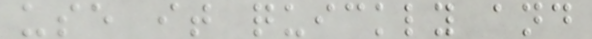use it quickly and
